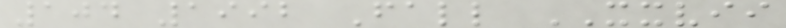104 1992 Fall XXVII
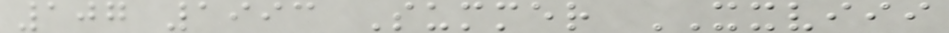107 1993 Summer XXVIII
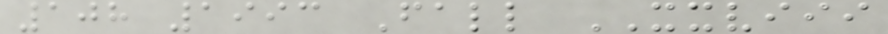108 1993 Fall XXVIII
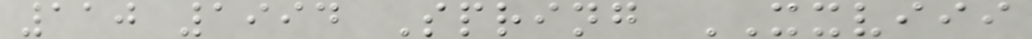110 1994 Spring XXVIII
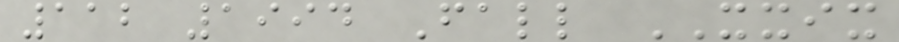112 1994 Fall XXIX
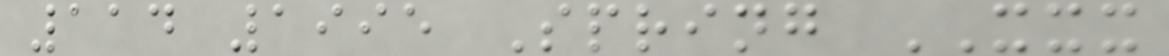114 1995 Spring XXX
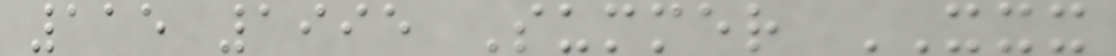115 1995 Summer XXX
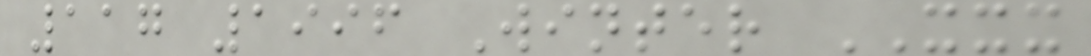117 1996 Winter XXX
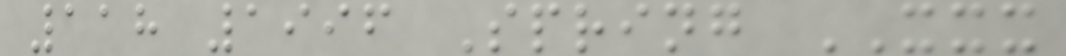118 1996 Spring XXX
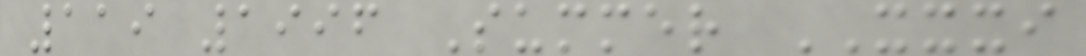119 1996 Summer XXXI
